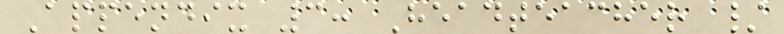Appendix 3: Headteacher /
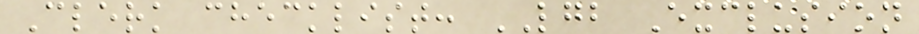Clerk checklist: LGB Exclusion
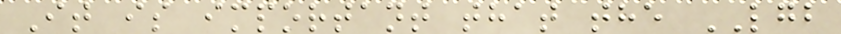It is important that the LGB
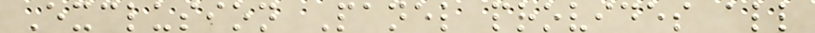Exclusion Panel provides all
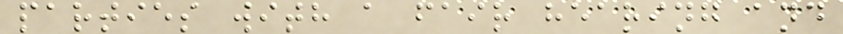parties with a fair hearing and
